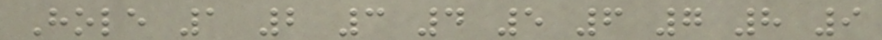Hole 1 2 3 4 5 6 7 8 9
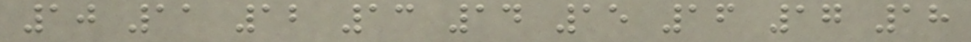10 11 12 13 14 15 16 17 18
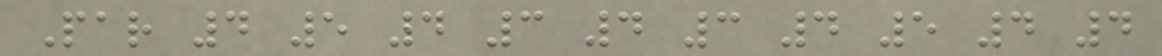Par 4 5 4 3 4 3 4 5 4 4
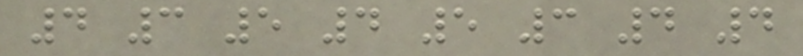4 3 5 4 5 3 4 4
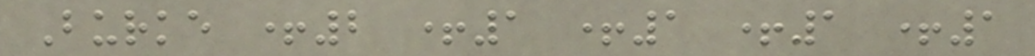Burke +2 +1 +1 +1 +1
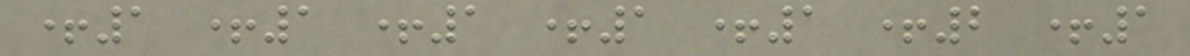+1 +1 +1 +1 +1 +2 +1
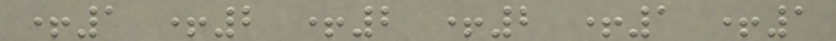+1 +2 +2 +2 +1 +1
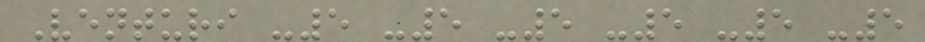Venturi -5 -5 -5 -5 -5 -5
